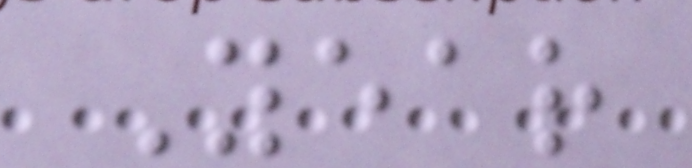Year
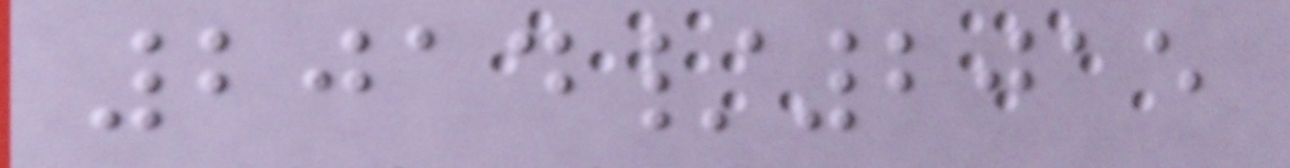2014/2015
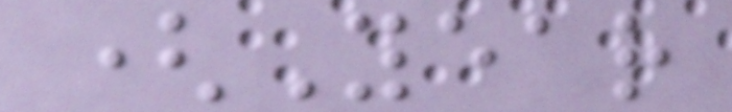(Year
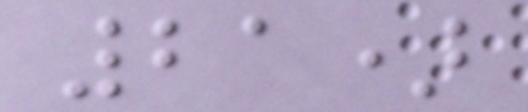21)
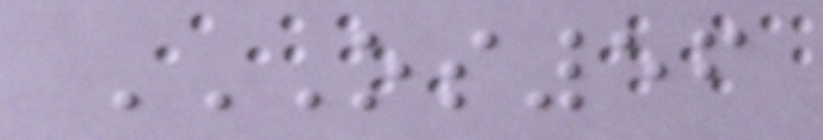OS56
